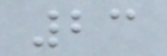23
